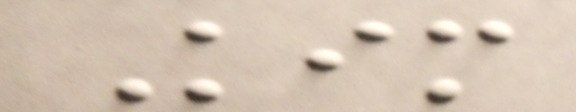Kim
